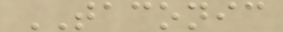TACONIC
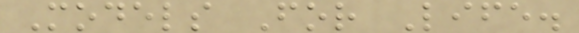Models For Life.
